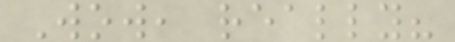Wow, really?
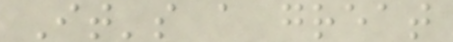It's a great
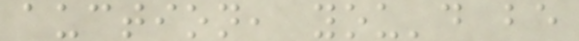auction, you'd be
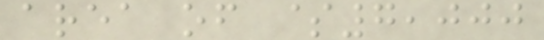area of $7,000
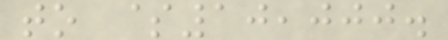to $10,000.
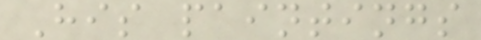His paintings
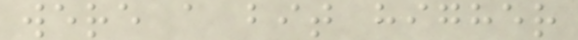were a bit higher
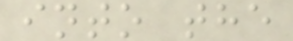into the
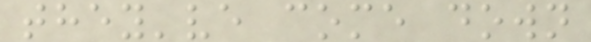they've come down
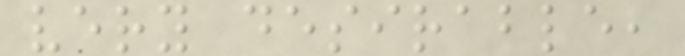very desirable,
